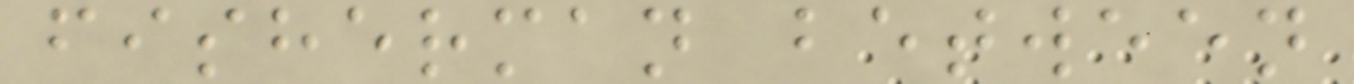fisherman between
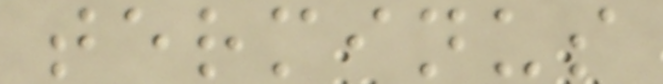terminus
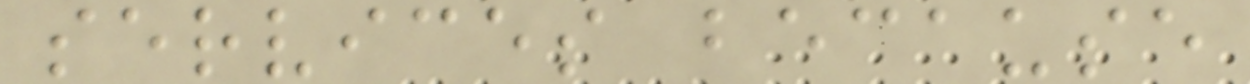services because
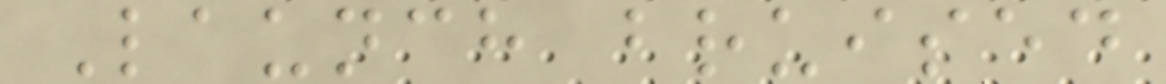Launch bruised
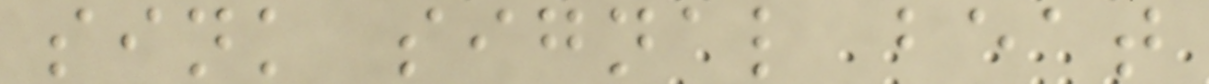sink signal beat
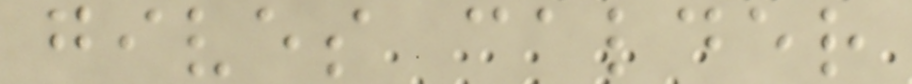gives calder
